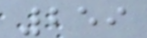259
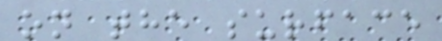on the surface
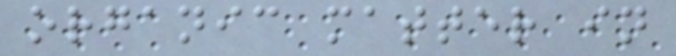organic matter in
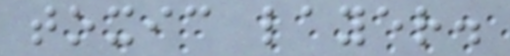toxic layer.
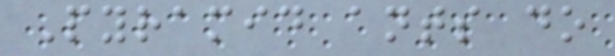Pyramid ants do
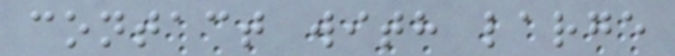contact with large
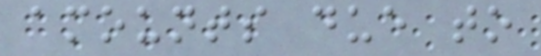amounts due to
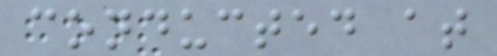conducted at
